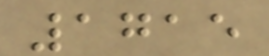1715
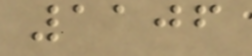1106
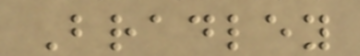Bradley
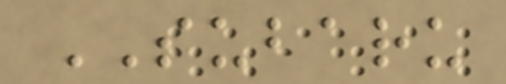SUBARU
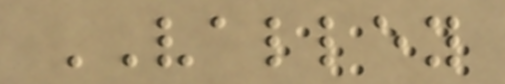VALLEY
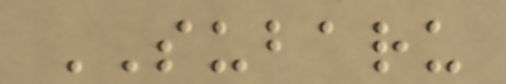SUBARU
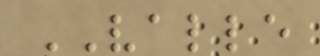VALLE
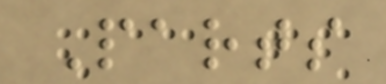Parts
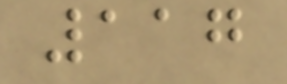117
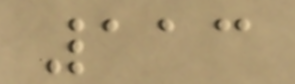113
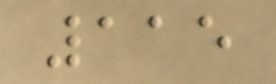115
